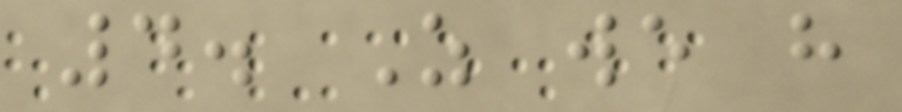4. As we have
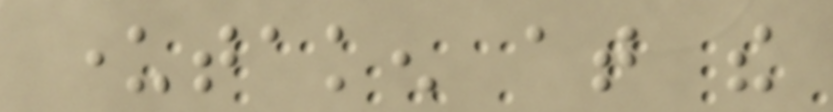undertaken at the
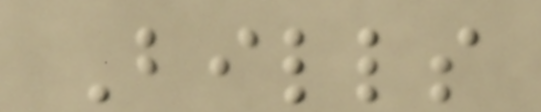Bills
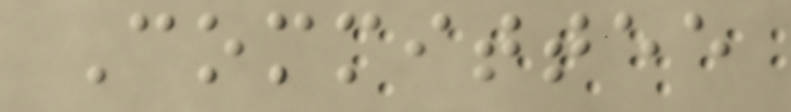Committee
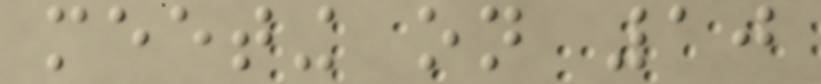meeting on 10
